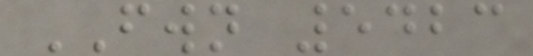FWN 5423
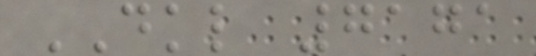DKL 7171
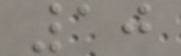10
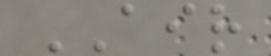AIR
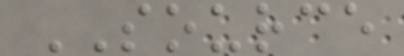SOURCE
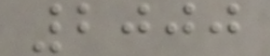2000
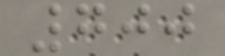700
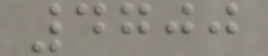4700
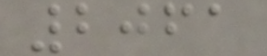2061
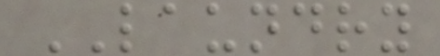LAUNDRY
